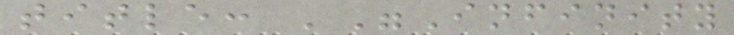title: '"Infinity
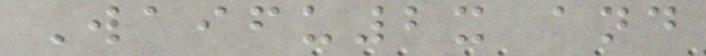Waifu2x and
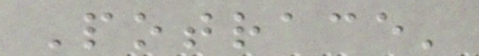Potrace'
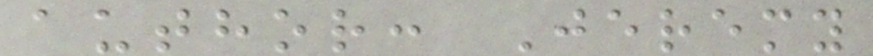author: Jeremy
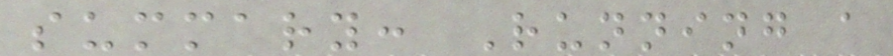summary: Running a
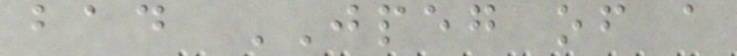bad JPEG of a
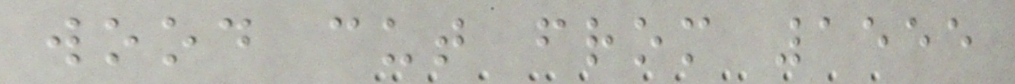wood cut from 1555
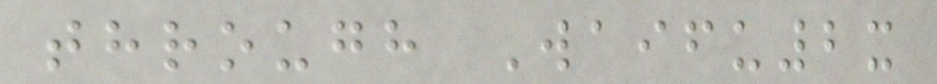through Waifu2x
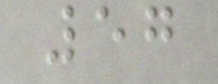57
